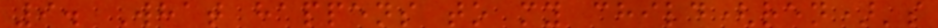9. What happens to my child(ren)'s
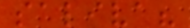saliva?
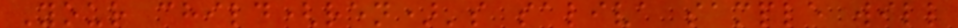Your child(ren)'s saliva sample will
